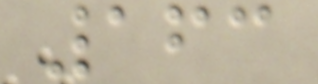163
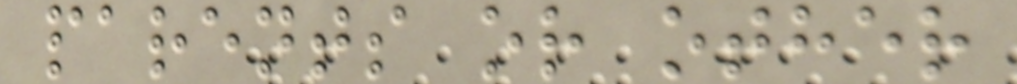parents or other
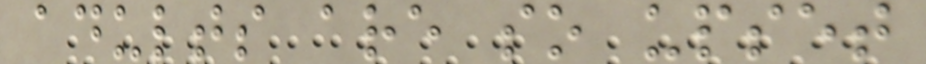adults are so upset
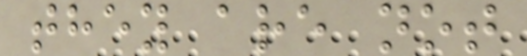they are not
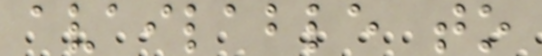available to
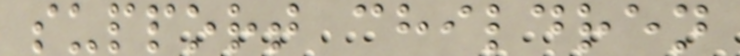support children
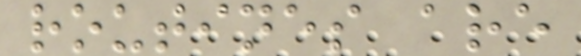routines are
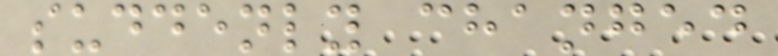suddenly changed
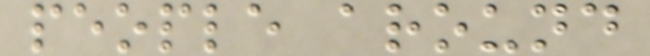people around
